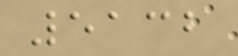5132
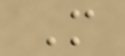M
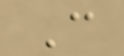C
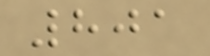801
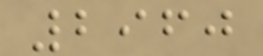2960
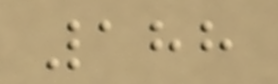188
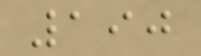190
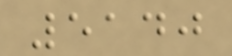5140
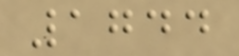1744
